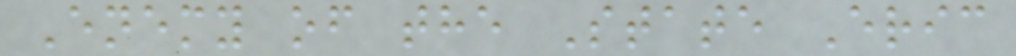Enemy of the State Eric
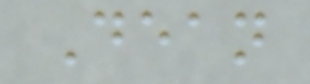Dean
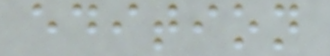edition
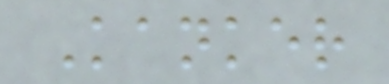Kanker
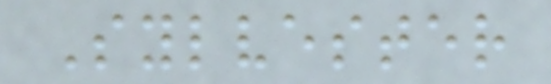Sylvester
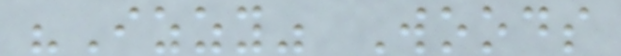"Izzy" Woods
